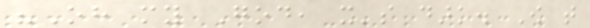"Oh my God, it's dark. Ow that
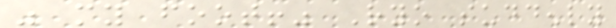was my foot!" Ryo suddenly
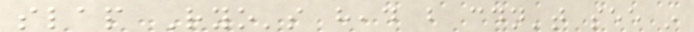slap Ryo's head but couldn't see in
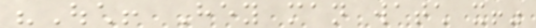"Ouch! Hey man watch it!"
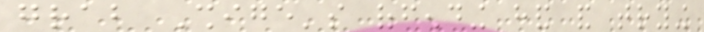grab Shige's offending hand and trying
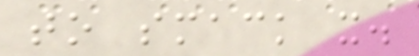to smack it.
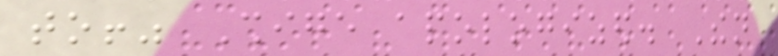to!" Shige apologized. Then
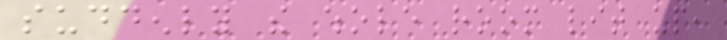suddenly the whole room lit up,
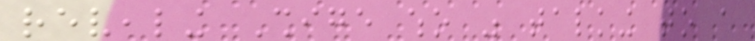revealing Shige who was talking to a
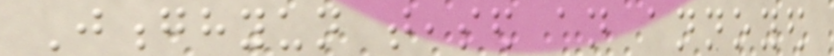Jonghyun teased an annoyed
